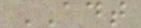ADT
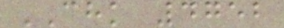CHK 4752
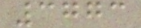3773
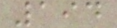194
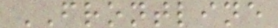FRONTLINE
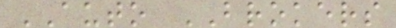AUTO BROKERS
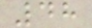48
